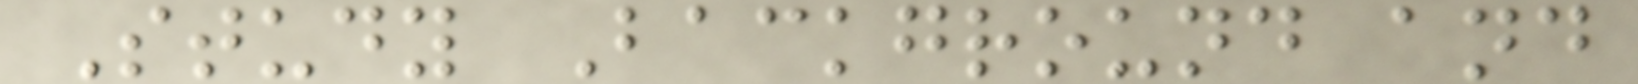Study Background and
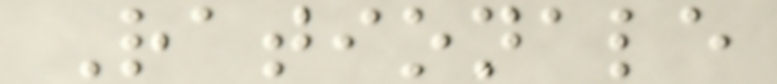Rationale
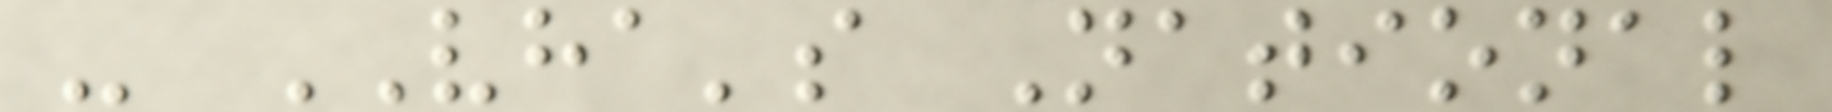- VHA's National
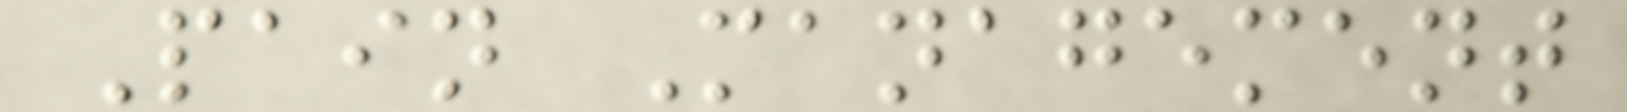Pain Management
